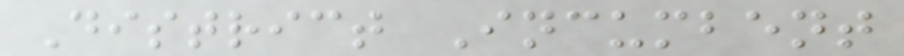District Incumbent
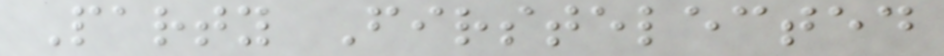Party Firstelected
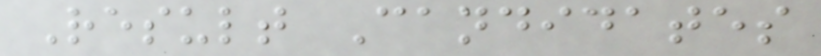Result Candidates
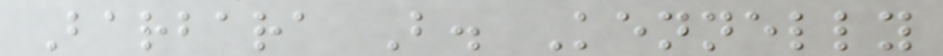Barbara B. Kennelly
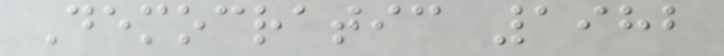Democratic 1982
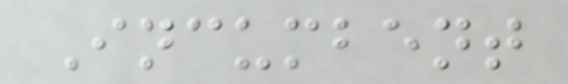Incumbent
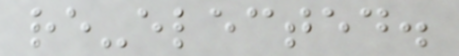re-elected.
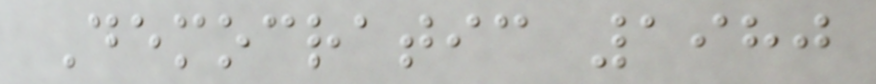Democratic 1980
